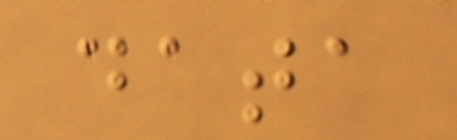data
